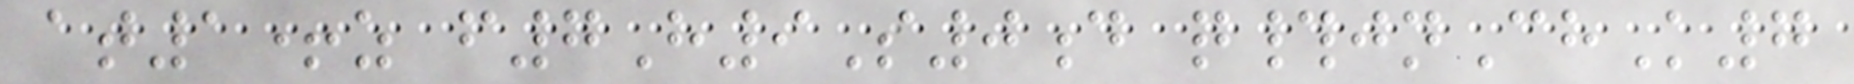at1+z f7H9S0d q#jnChK7
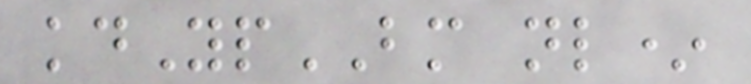kdYpBM nl*
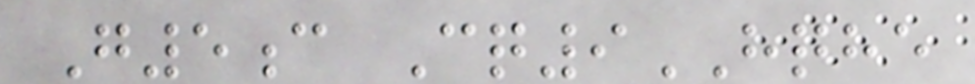G5c Cq9HQHE
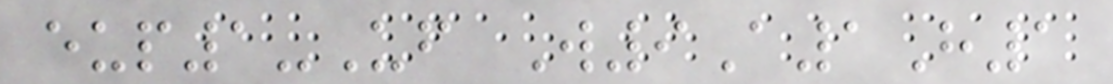eup1-Uf W9A1H1
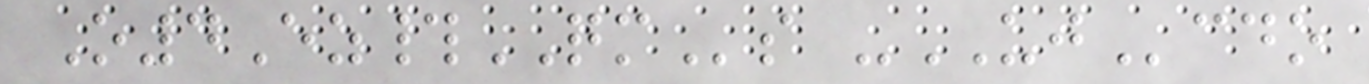O4Ez#QMs -UJcdo
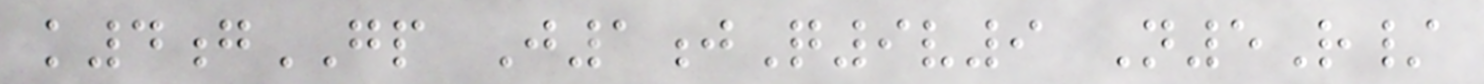k4gGP J1jQ9v9 N5R/
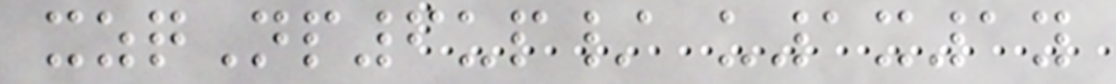xzqNp6up/ u1x1y
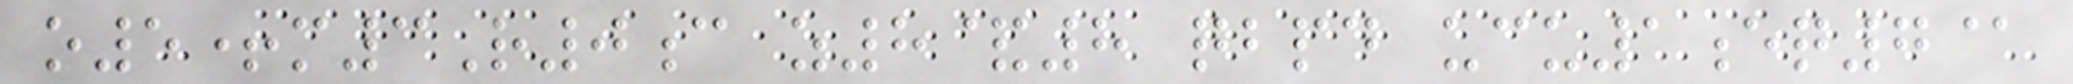o5+m3R0c z8&8 qbpd ucu1eq7@
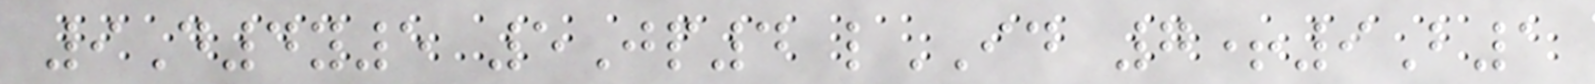9D4y5 5Jp4 lID 7+9B1
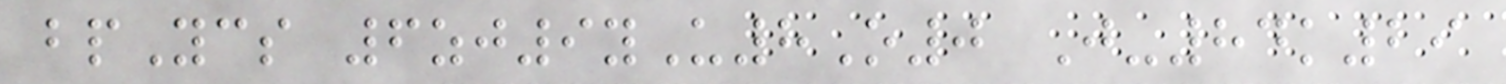bpYcs 6zj9yU8O0 J-84k29
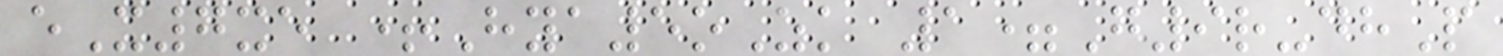eX7xe +Hya5oZk 1=G9r-dhP
